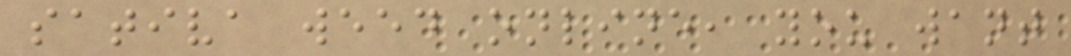sativa weed online, you want
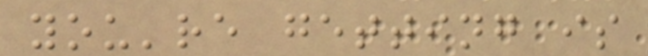you're getting is
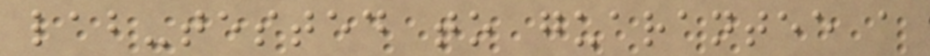lab-tested to guarantee a
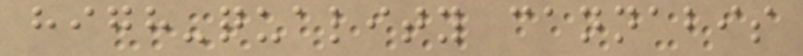high-quality cannabis
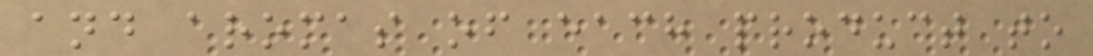and aromas of each product to
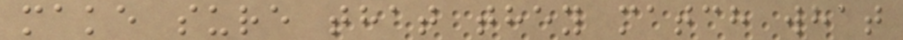make sure that they match what
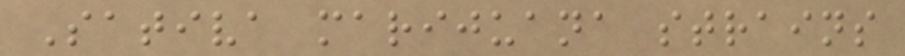Sativa marijuana strains
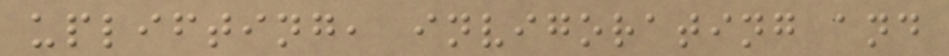uplifting, invigorating and
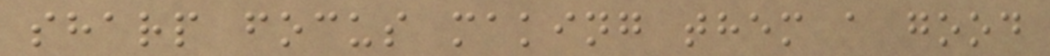sharp focus making them a good
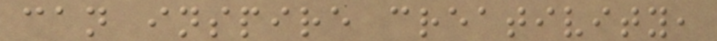can inspire creativity,
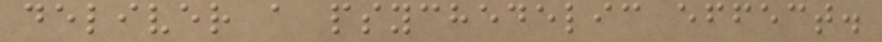deliver a psychedelic effect.
